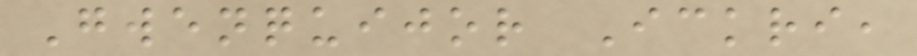Gwenquijor Ickri,
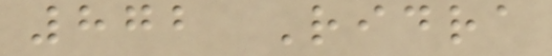872 Ridra
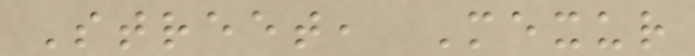Street, Mexur
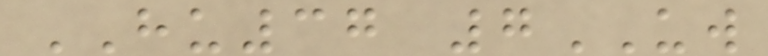HU37 7UW
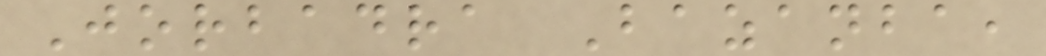Jorbadra Bazanba,
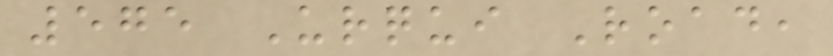575 Urqui Road,
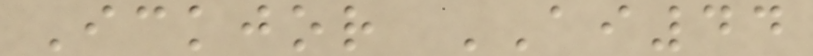Ickjor AI44
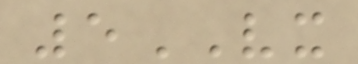5VX
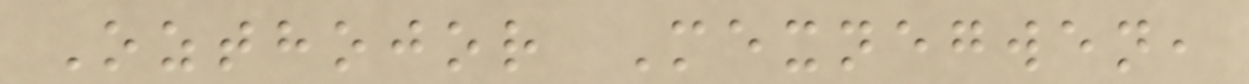Ozthojor Mexnegwen,
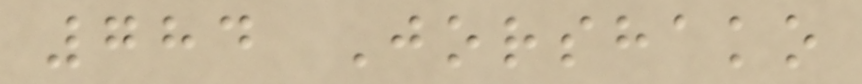784 Jorshako
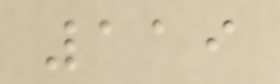119
